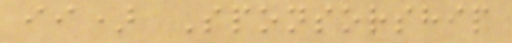ii) Sponsorship
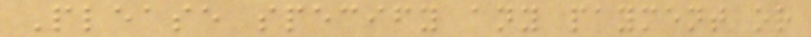Please specify any payment or
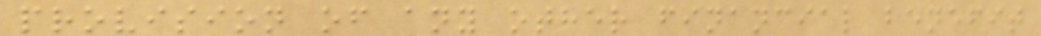provision of any other financial benefit
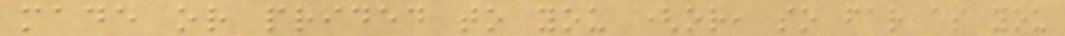made or prided to you (or, so far as you
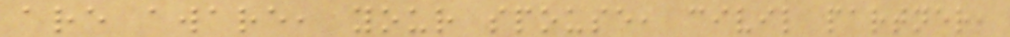are aware, your spouse, civil partner,
